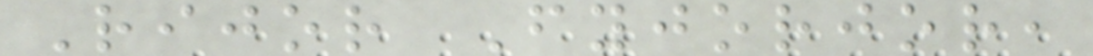Rijor Fyjorjor,
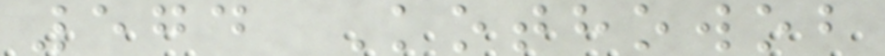574 Kothowob
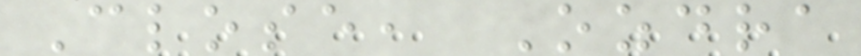Close, Ozdra
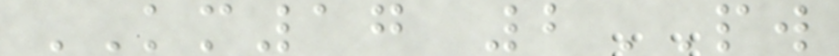KM17 2PW
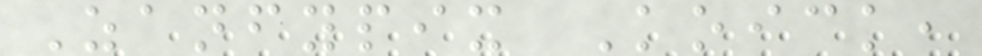Zanfypix Koick,
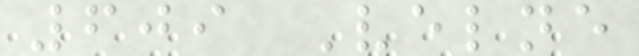609 Velne
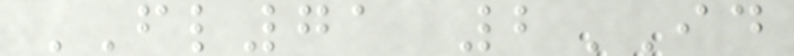FL71 2ID
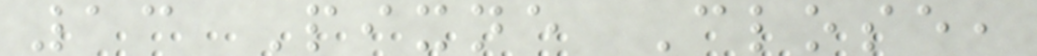13 Pixne Close,
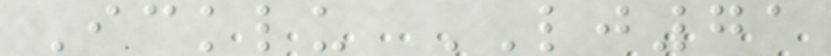Icklu LJ71
